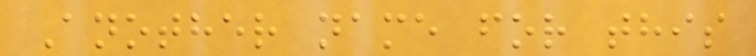Another name for this
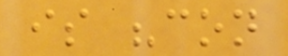is "con
